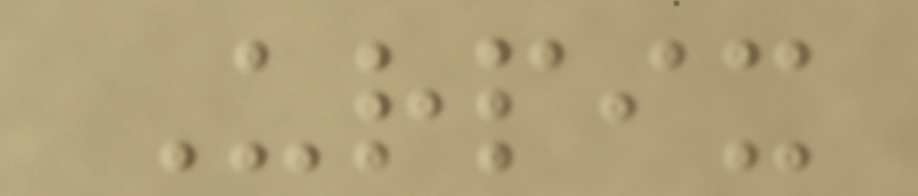Urpix
